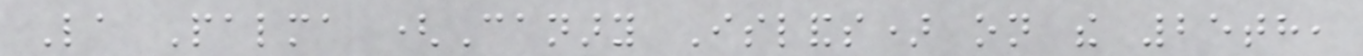La Palma (Canary Islands) on the 25th,
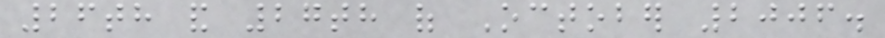26th and 27th of October 2006.
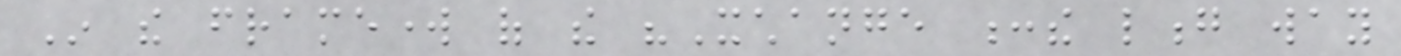In the framework of the "Xchange :the long way
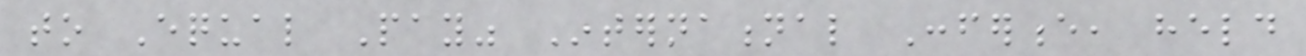to Equal Pay" International Conference, held
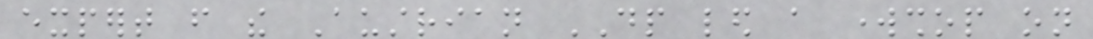expert from the Austrian DP led a workshop on
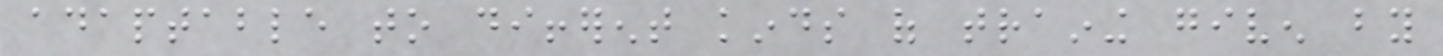adaptable to different kinds of training given by
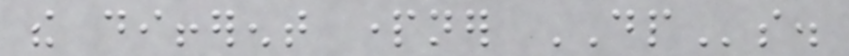the different partner DPs.
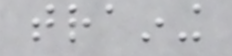training
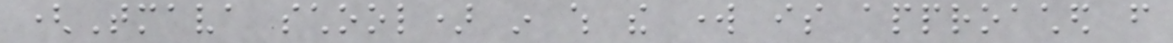(Tmava school) in which the work is approached from
